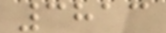3813
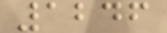1246
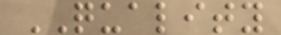QUALITY
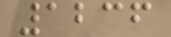1236
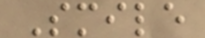Smile
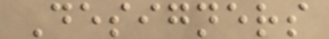Designers
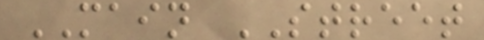MAIN STREET
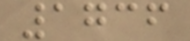1736
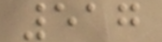517
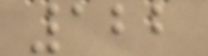122
